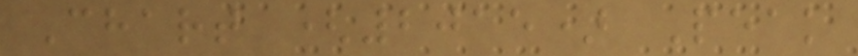Chart (2015) Peak
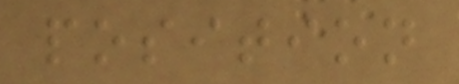position
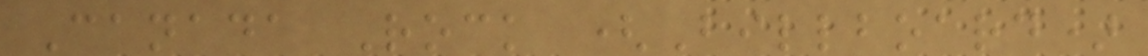Canada Rock (Billboard)
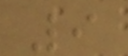9
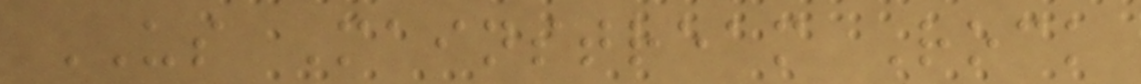US Mainstream Rock
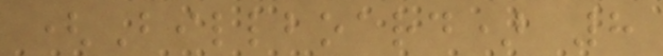(Billboard) 8
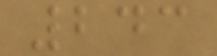243
